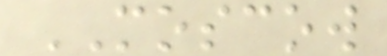MOSCOW
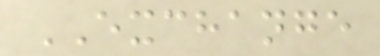EXCHANGE
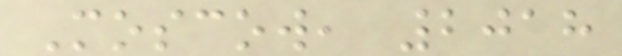Moscow, 2018
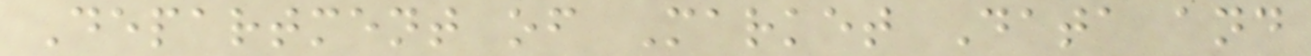Department of Market Data and
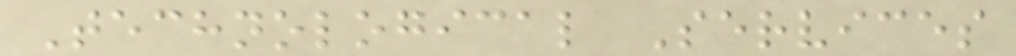Technological Services
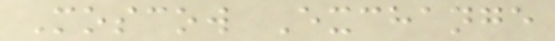Moscow Exchange
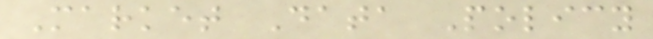Market Data Policy
